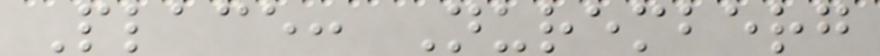Place: Nuremberg
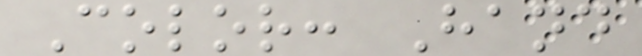Color: Hand
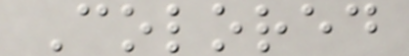Colored
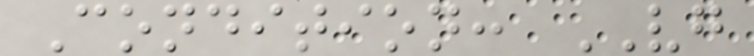Condition: VG
